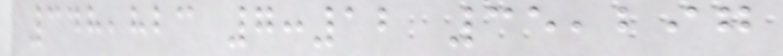348,823 7:12 35,297
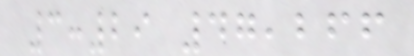3:29 47,266
